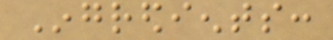Ingredients:
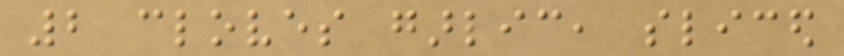2 cloves garlic, sliced
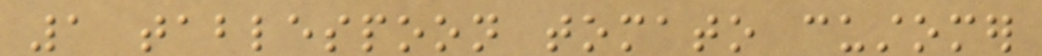1 tablespoon tomato customer
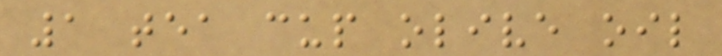1 tea cup olive oil
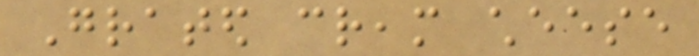Grated cream cheese
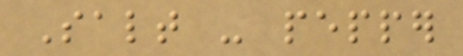Salt - pepper
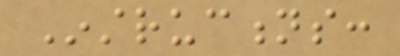Instructions:
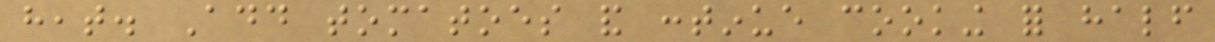heat. Add tomatoes and continue cooking for half
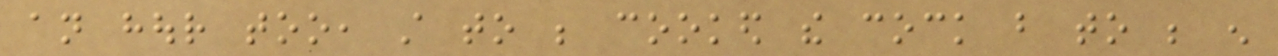an hour too, still to be cooked the cock but to be enough
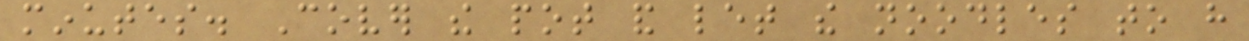minutes. Cover the pot and let the noodles to have
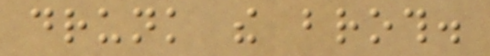drunk the broth.
